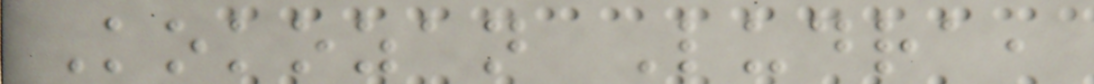Kokozan Ludra,
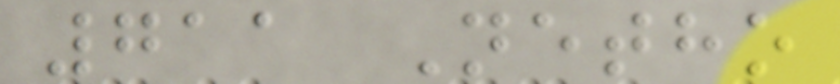711 Netho
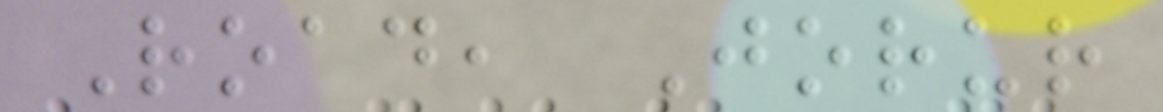Road, Jorur
